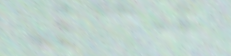30
